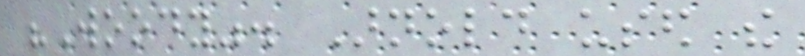"Woody". Arnold used the
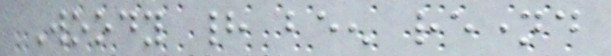Woody had been renamed
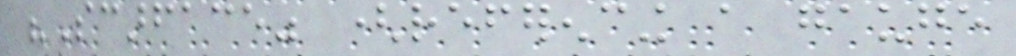"Scarface" (referencing a gauge
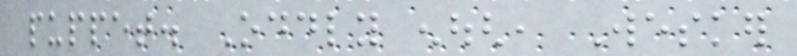puppet. Oddly enough, Wesker
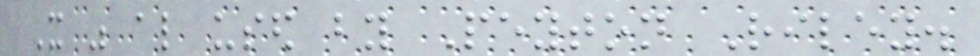It was also used by Peyton Riley.
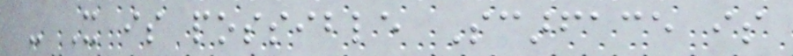- It is possible Scarface is
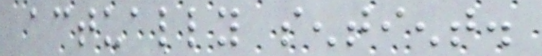actually sentient.
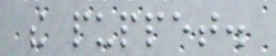the puppet.
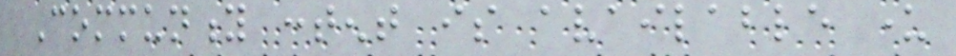Community content is available under
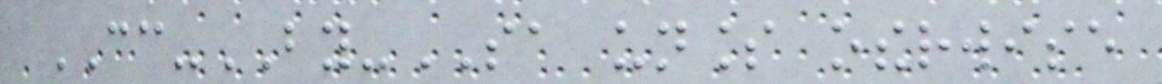CC-BY-SA unless otherwise
